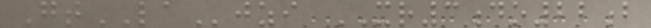GtLAjzi XR3do22b
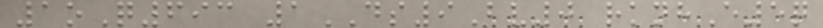1oQ693 1DS9Bv0 rknhE5q
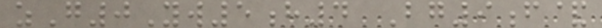zG0Yw5h4 Bg9f&
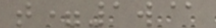t=1w@
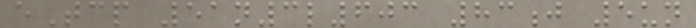eTcp 51n3l603 83j 5un
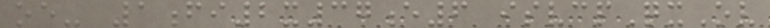oe- 1fi2x37e6 isvcpQxOv
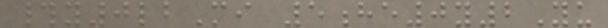#y0lbMi 5he0y2Yu
